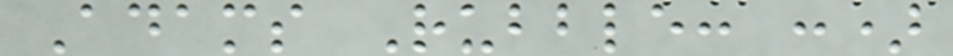Adams Rubble: :)
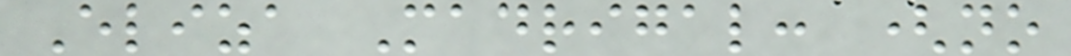Eliza Madrigal: (no
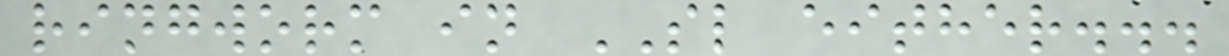ringworm in SL either...
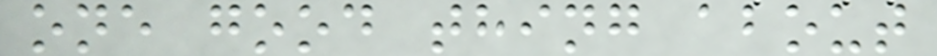one good thing about
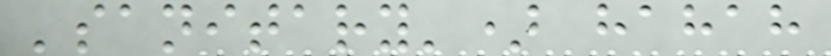'sanitary') hahah
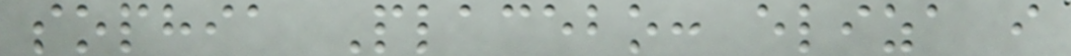sophia Placebo: eliza i
